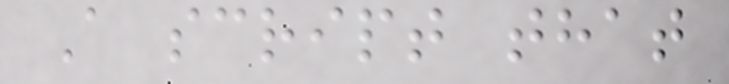A script that
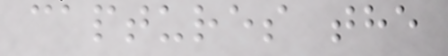captures the
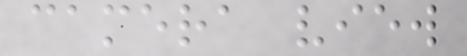camera view
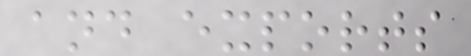and exports
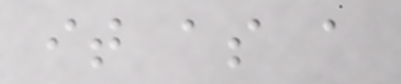it as a
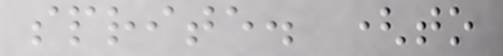sprite. (to
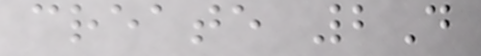create 2D
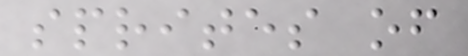sprites of
